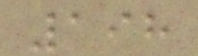198
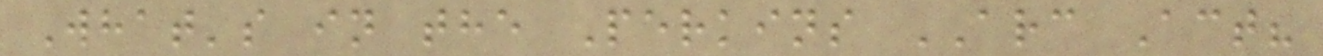What's in the Perkins ARC Act?
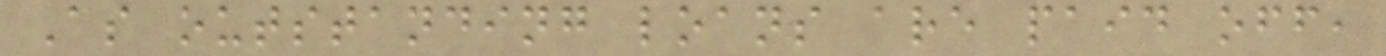As outstanding loans are paid off,
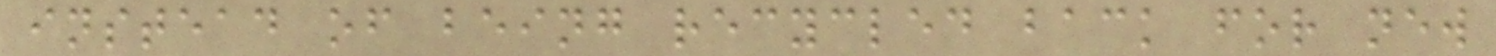instead of being recycled back for new
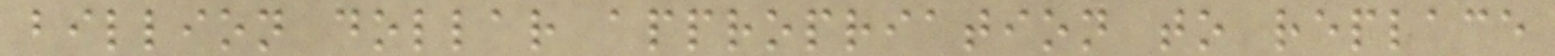billion dollar appropriation to replace
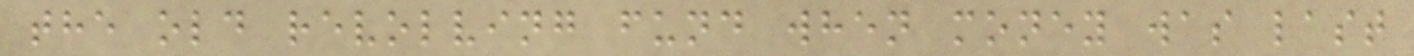the old revolving fund when money was last
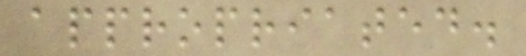appropriated.
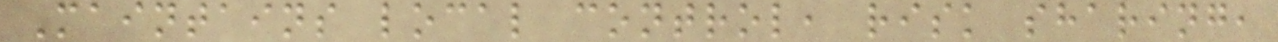Maintains local control, risk sharing,
